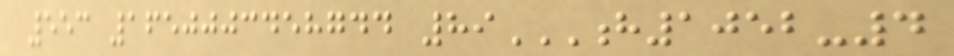553 1650003458744 89H1052-4
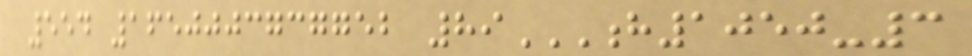554 1650003737752 89H1050-3
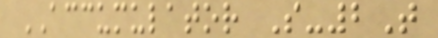ACCUMULATOR S-2T
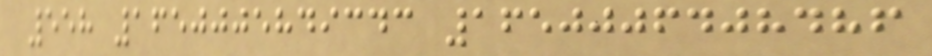558 1650005849343 1650006408486
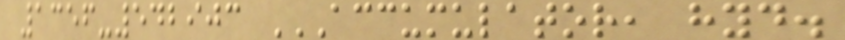1356-542903 ACCUMULATOR, HYD.
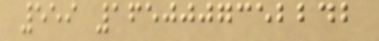559 1650007352242
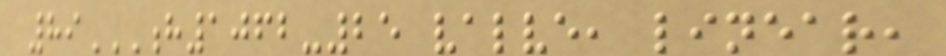89H1062-25 VALVE, LINEAR,
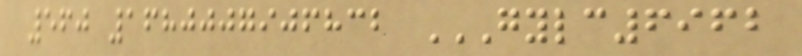560 1680007906832 GYLC6962
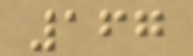167
